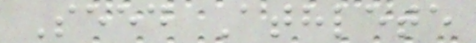Seed Athlete
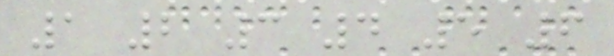1 2 3 4 5 6
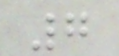7
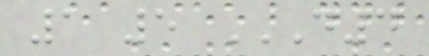1 5 D4
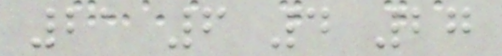21 6 4 27
